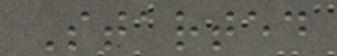Started
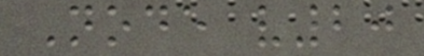Node v20
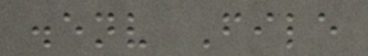.env File
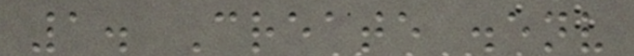1. Create .env
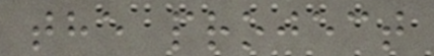the project
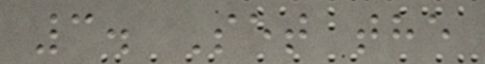3. Set the
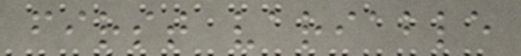first variable
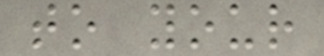to your
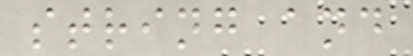string and
